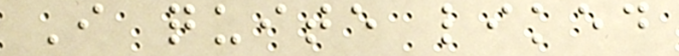I quite liked
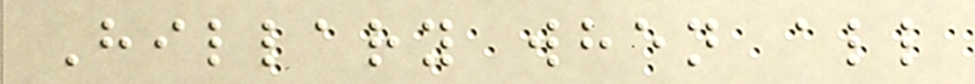Hillary when all
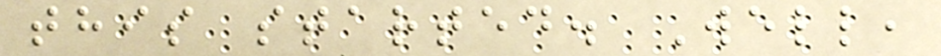this started. Well,
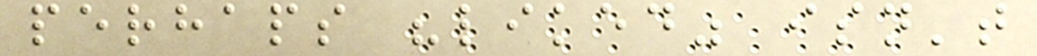perhaps "liked" isn't
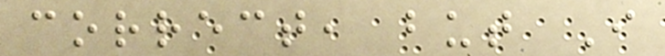correct, but I
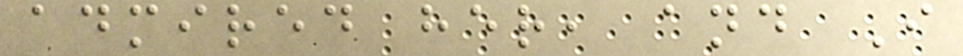admired her, and I
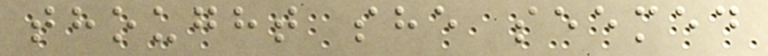thought she seemed
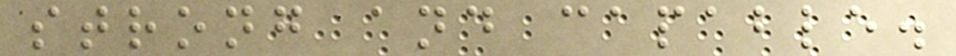strong and capable.
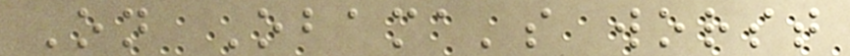On Obama's worst
